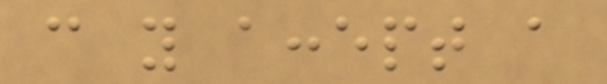can you accept a
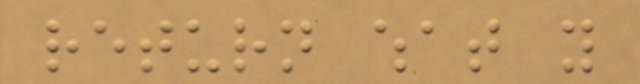return what you
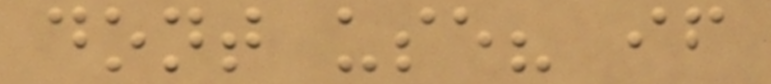dont use? if
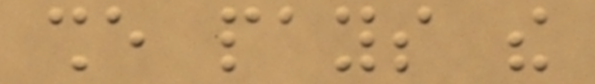she pays the
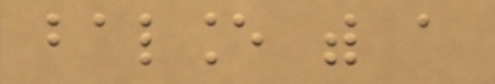balance with a
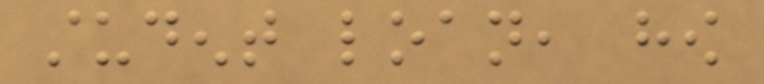student loan, how
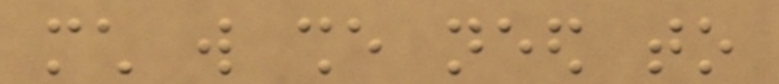much will she need to
